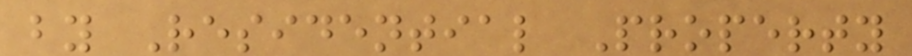by Residential Property
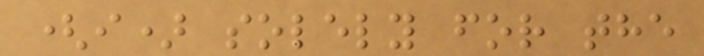(i) solely for the
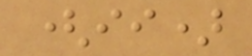(ii)
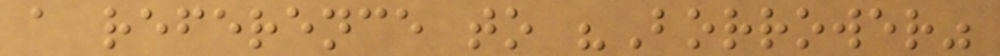a reference to "Borrower"
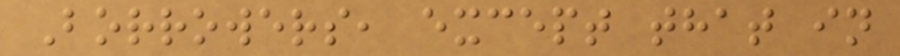Borrowers, except that in
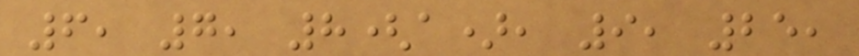6, 7, 8(a), 9, 25,
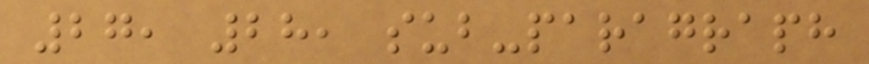27, 28, sub-paragraph
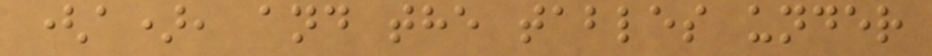(a), and the tables under
